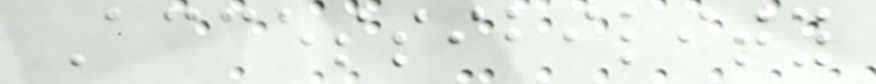Accessibility
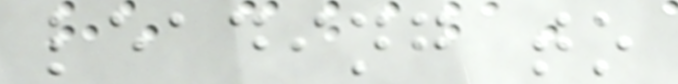leading to
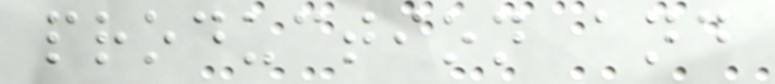production and
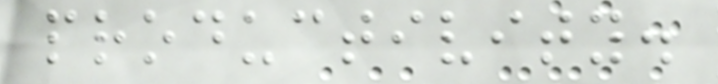productivity.
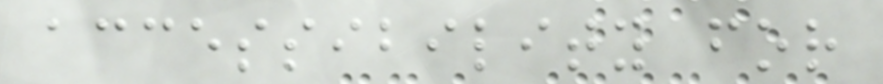accessibility for
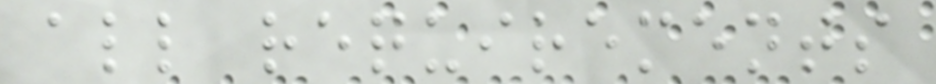all requirements
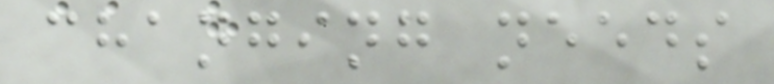changing needs
